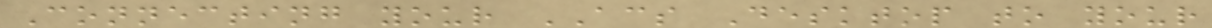Connecting your ACS Desktop to your
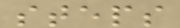steps
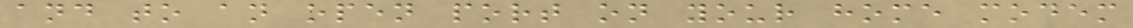and to an open port on your home modem
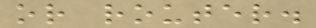or router.
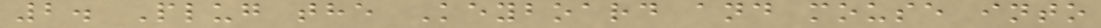2. Plug the Keyboard and mouse into
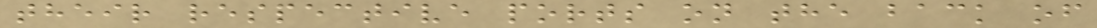their respective ports on the back of
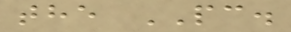the PC.
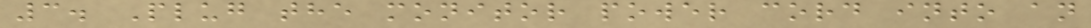3. Plug the monitor power cord into an
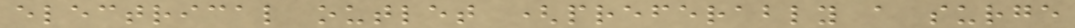electrical outlet (preferably a surge
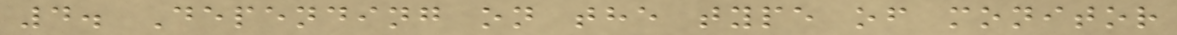4. Depending on the type of monitor
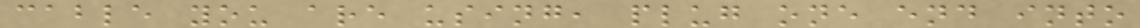cable you are using, plug one end into
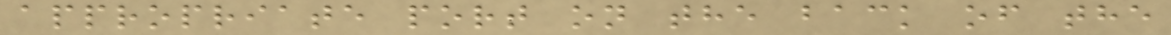appropriate port on the back of the
